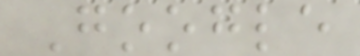Google
